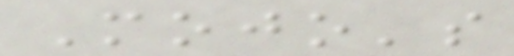Mojo's
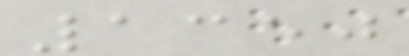1350
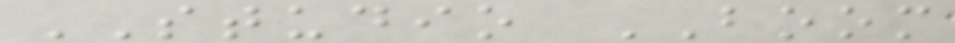STUDIO BOOM
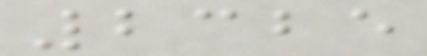2325
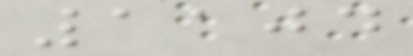1104
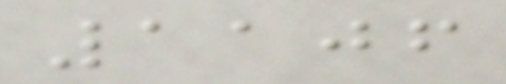1106
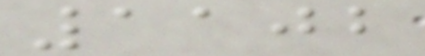1102
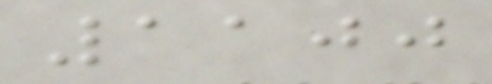1100
